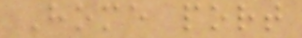Home port
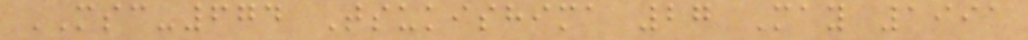MSC-674 Tsukishima 27 May 1991
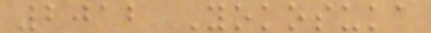2012 Yokosuka
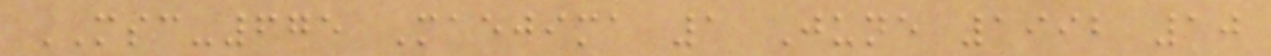MSC-675 Maejima 1 June 1992 10
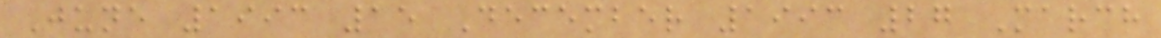June 1993 15 December 1993 27 March
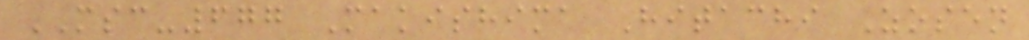MSC-677 Makishima Hitachi Zosen
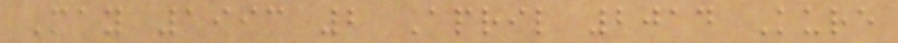May 1993 2 April 2014 Kure
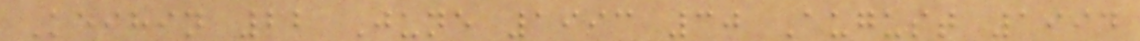Keihin 22 June 1993 30 August 1994
